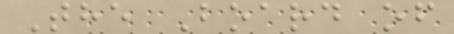The Board of
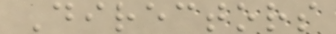Directors
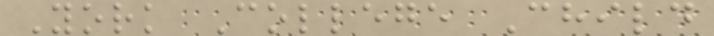York College Child
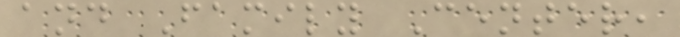and Family Center,
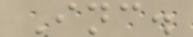Inc.
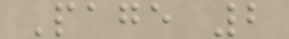Page 2
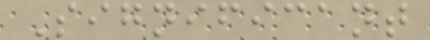Significant
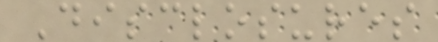Disclosures
